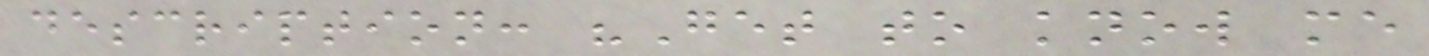description: "Get to know me
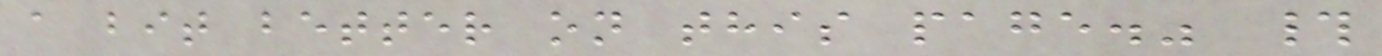a bit better on this page." #
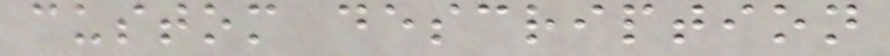custom description
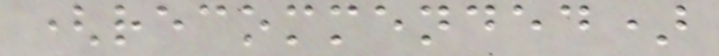(recommended)
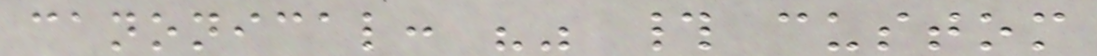canonical: "" # custom
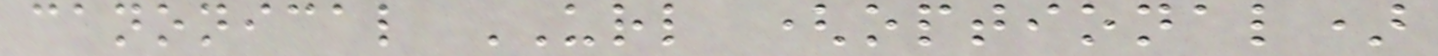canonical URL (optional)
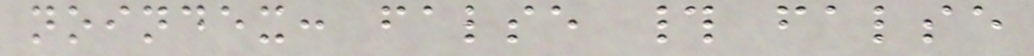noindex: false # false
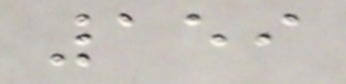159
